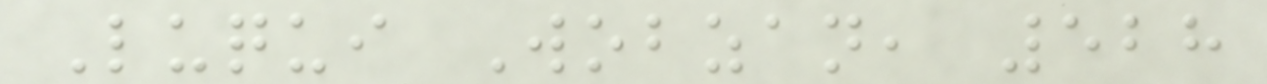Luqui Wobzan, 528
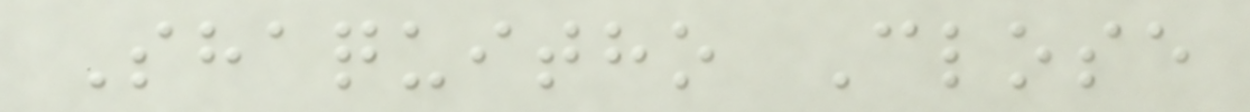Shaquitho Close
